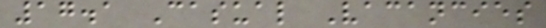17.1 Casual Vacancies
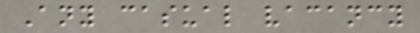Any casual vacancy
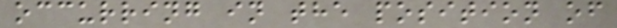occurring in the position of
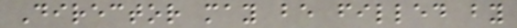Director may be filled by
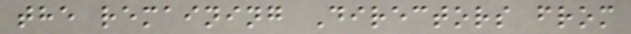the remaining Directors from
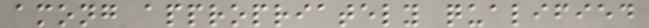among appropriately qualified
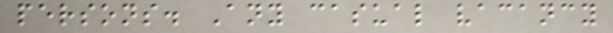persons. Any casual vacancy
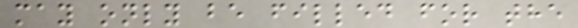may only be filled for the
